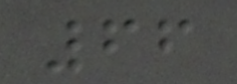66
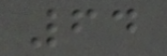64
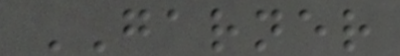GARNER
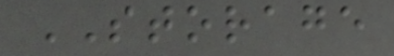STORAGE
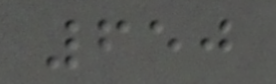650
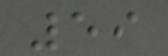59
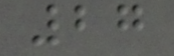27
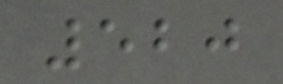520
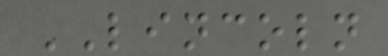LINCOLN
